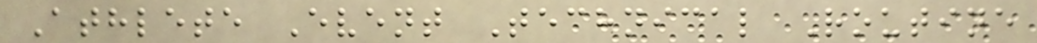Athlete Event Technical Routine
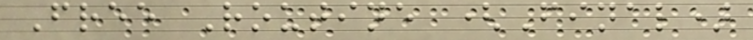Free Routine (Final)
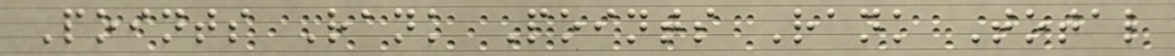Points Rank Points Rank Total
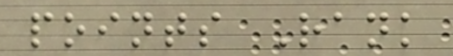points Rank
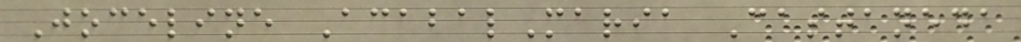Joceline AcabalMaria Castaneda
